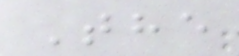The
